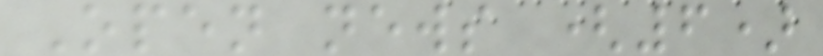Open news (6)
